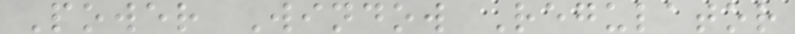Power Window Regulator
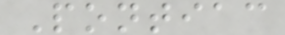Pontiac
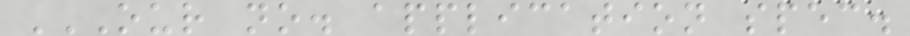OUR NO. APPLICATION SPEC.
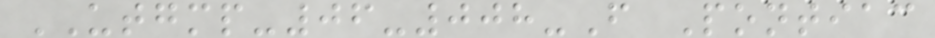UTGMP-06-008-F Pontiac
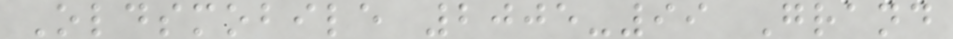Oldsmobile 2005-99 Grand
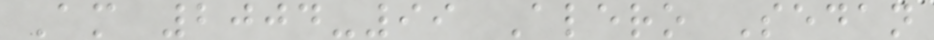Am 2004-99 Alero Sedan
